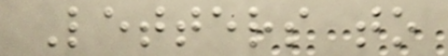Letters to
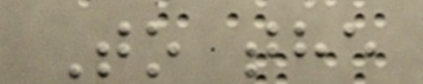To the
